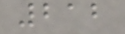212
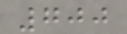700
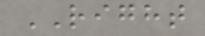RIGHT
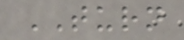TURN
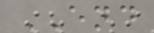END
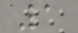1
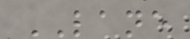LANE
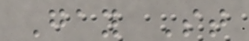Gay St
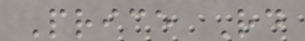Price Rd
